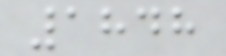1848
